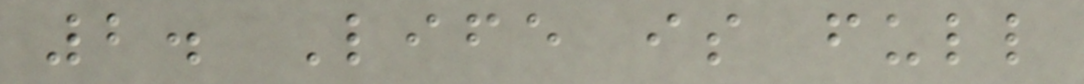2. Life is full
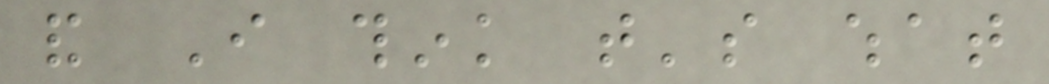and I think that's what
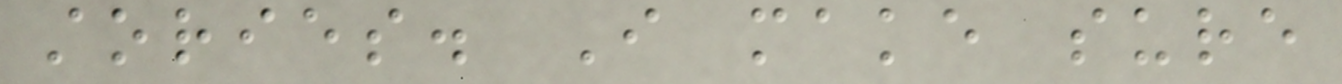stories. I make sure
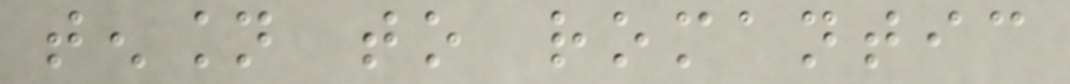tension to romantic
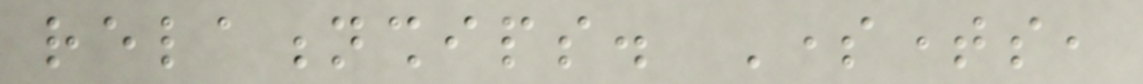relationships. Sometimes,
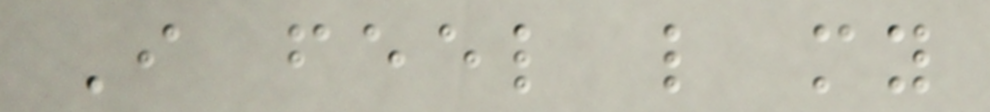I feel like my
